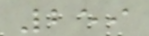259
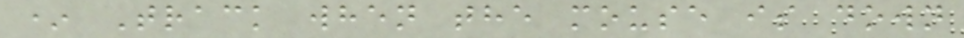* Track when the mouse is down
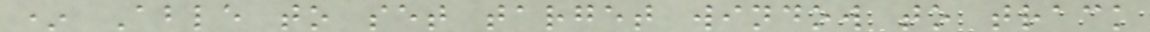* Able to set target window to track
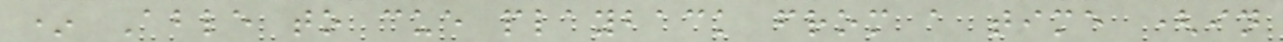* Able to cue playback from a time (in
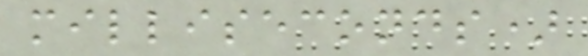milliseconds)
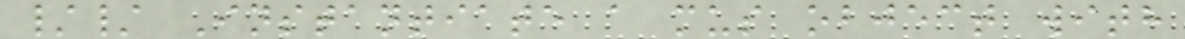// Instantiate a mus object with
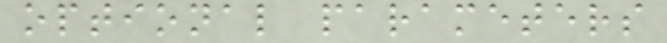optional parameters
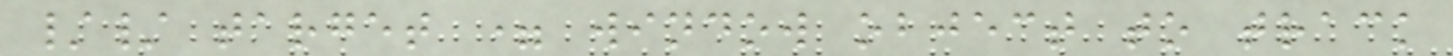// target = window object to track
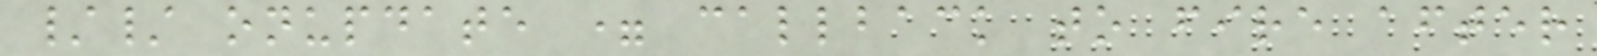// onupdate = callback to fire after
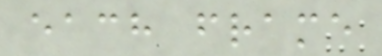each frame
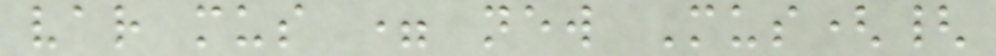var mus = new Mus({
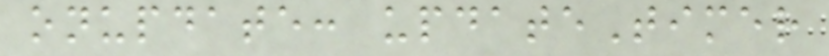onupdate: updateTimer
